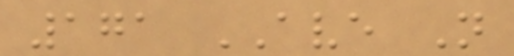171 AVE N
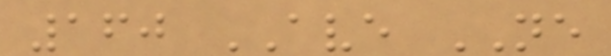160 AVE NE
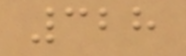328
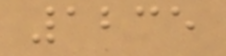1235
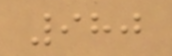980
